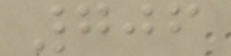706
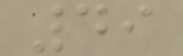49
